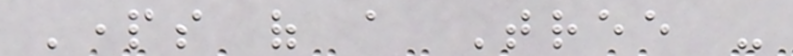Parts of a Tree -
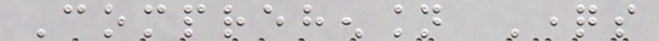Comprehension Questions
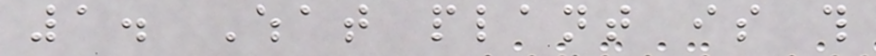1. What plant is this
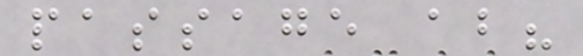passage about?
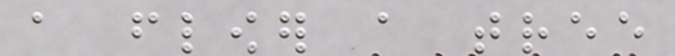a flower a tree
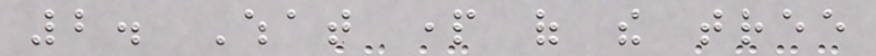2. What part of the tree
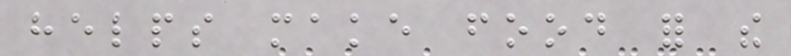helps make food for the
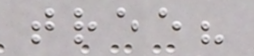tree?
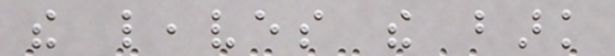the leaves the bark
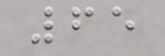65
